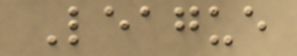League
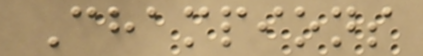Champions
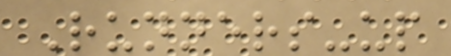Runners-up
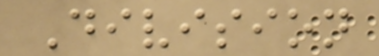Division
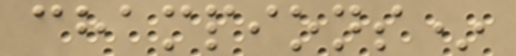champions*
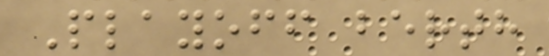Playoff berth
